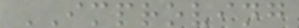IMPROVING
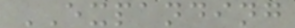EXPANDING
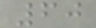60
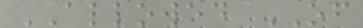ALLOWED OF
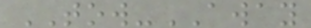TOW-AWAY
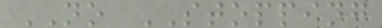NO STOPPING
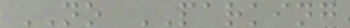NO PARKING
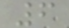6
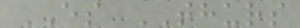ES THURS
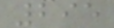295
